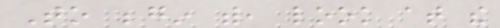To begin with, look at the
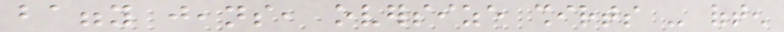baggy jeans, oversize shirts - often
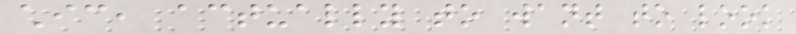chic, actually to want to look
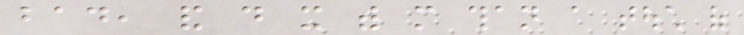bad, and do it with more than a touch of
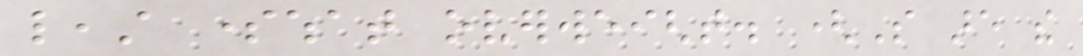least somewhat overweight. (So are the
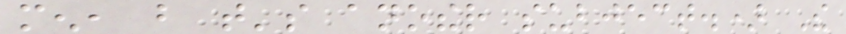men, but that's another subject.) The
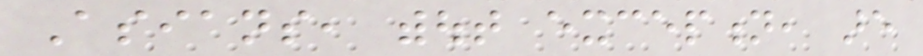Asians, without exception, are
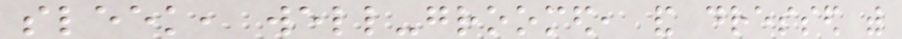sleek, well-groomed, and dressed with
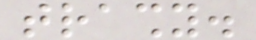trashy.
